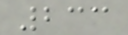233
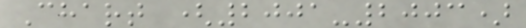Chart (2001-2003)
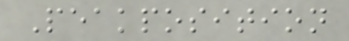Peakposition
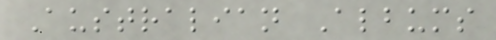Australian Albums
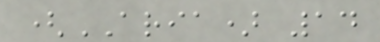(ARIA) 14
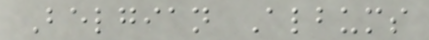Belgian Albums
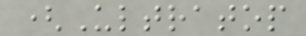(Ultratop
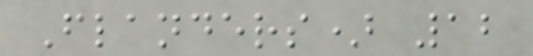Flanders) 12
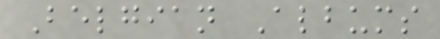Belgian Albums
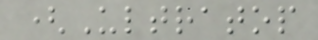(Ultratop
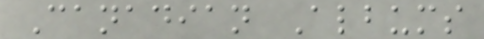Canadian Albums
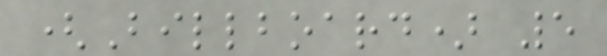(Billboard) 5
